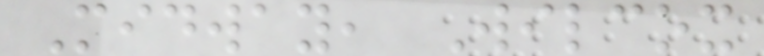Midway, Wilcox
